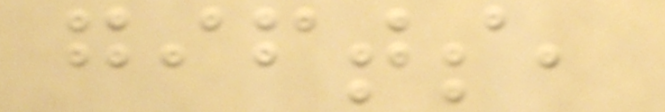gifts,
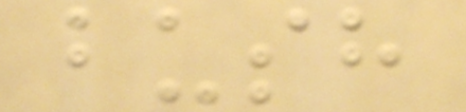bush
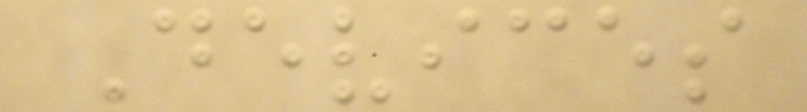Devices
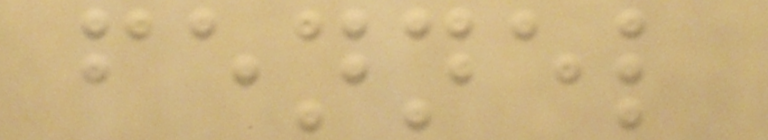fennel
